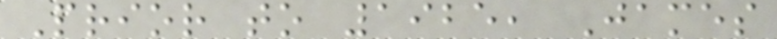Prior to 1925, James
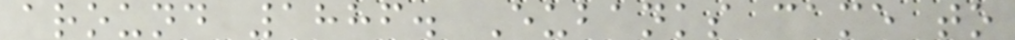around 1886. Eubanks came to
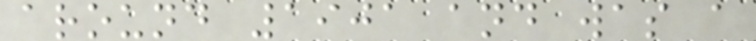around 1901 and was a
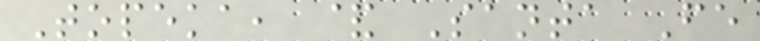Topeka, & Santa Fe
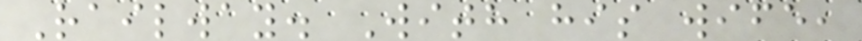Railway. With his wife,
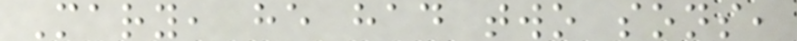Mary, he had two sons,
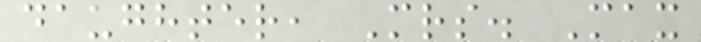daughter, Mrs. Max
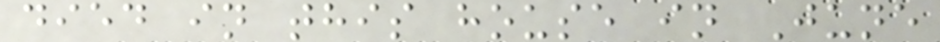died in this house in June
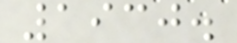1930.
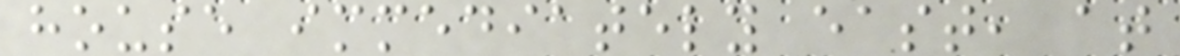house immediately east, at
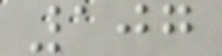107
